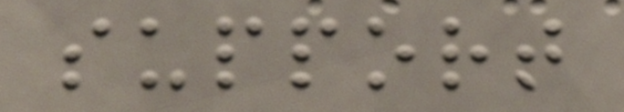support
